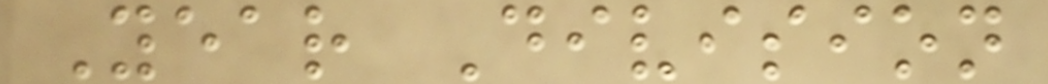Year Division
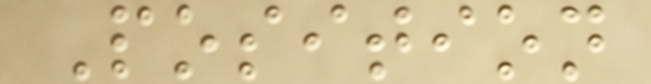Position
